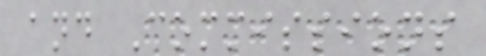and Commissions
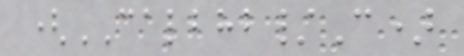(CALBHB/C)
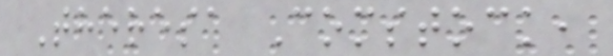Theresa Comstock,
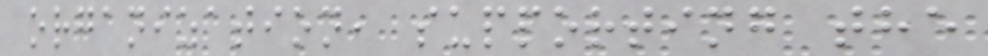organization, supporting the
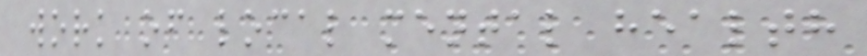work of local mental health
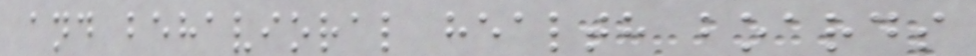and behavioral health boards
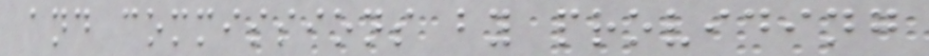and commissions by providing
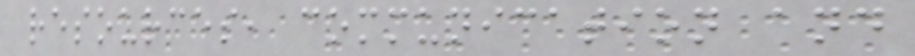resources, communication and
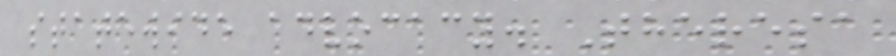statewide advocacy. Theresa
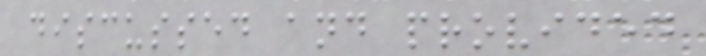discussed and provided
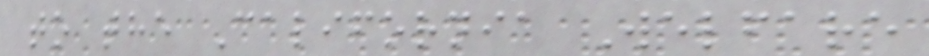to the California Welfare
